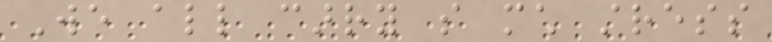We all carry so much stress
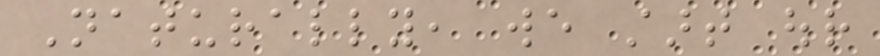Naturally, we start our
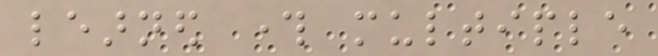learned through multiple
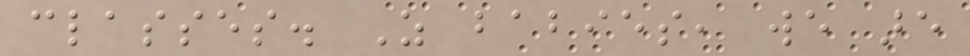classes. As babies, we are
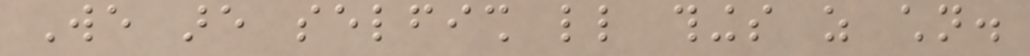We are selfish little things as children.
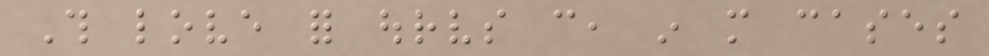This love for ourselves can, in more cases
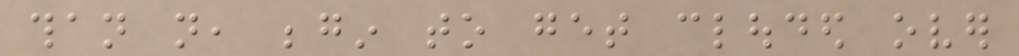than not, begin to get clouded over
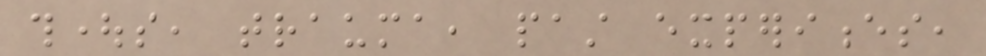thoughts, trauma, past experiences,
